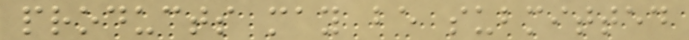products may be submitted
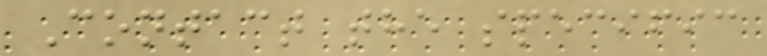Contact the specific
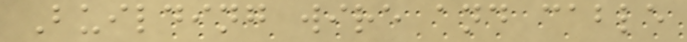Building wire and cable
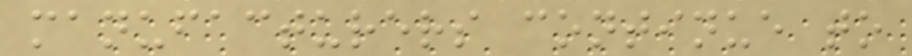manufacturers continue to
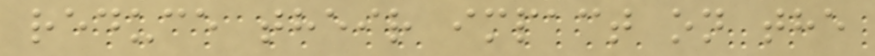reduce their impact on the
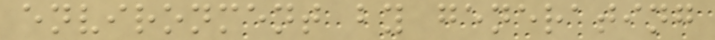environment by generating
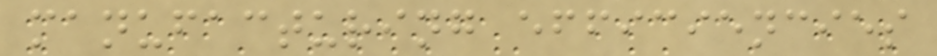manufacturing efficiencies
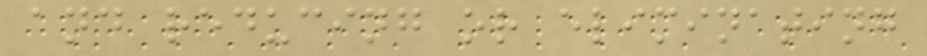and reducing or eliminating
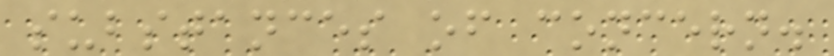substances of concern.
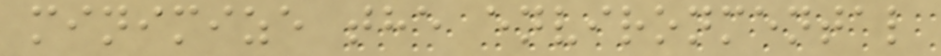minimize the environmental
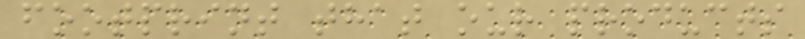footprint that our products
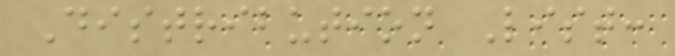Distribution List:
